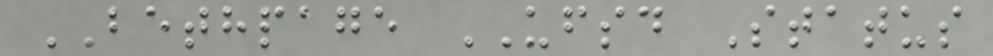BETHPAGE UFSD Status
